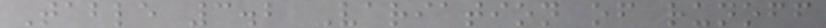Table 3.2 Variation of runoff
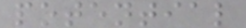potential
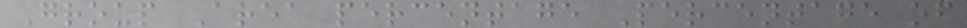Group Area percentage Percentage of
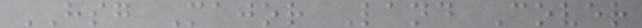HSG Major Land Cover
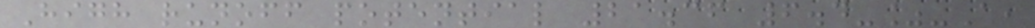High runoff potential 21.36 6.4-%-A,
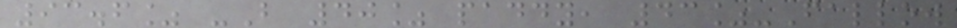93.6% -B 40% paddy, 43%-Fallow
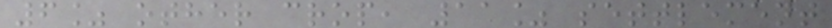6% other crop, 11% settlement
